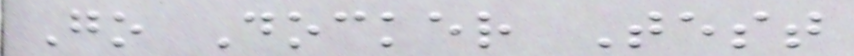Go Docker Test
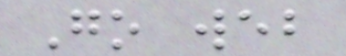Go web
